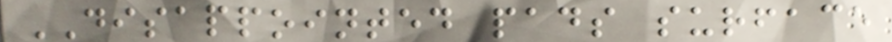DISAPPOINTED pads surface
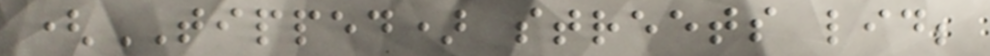(TIPPED) streets lid;
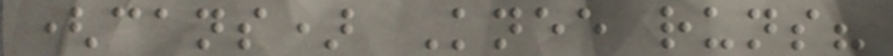(cans) Knee runs?
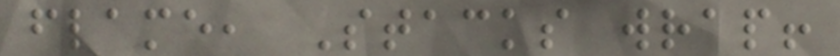flame, Stacks wrap!
